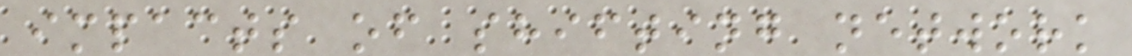impacts of shifting network
